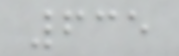635
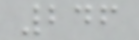246
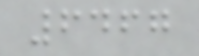6467
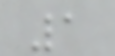1
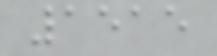1515
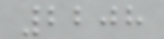2208
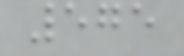575
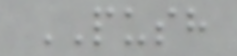PUSH
